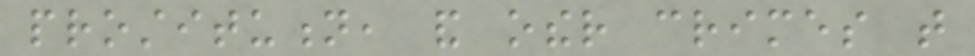prostitution, and other crimes that
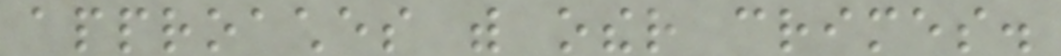approaches with other crimes.
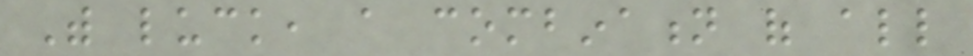With luck, a combination of all
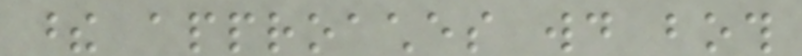these approaches would both
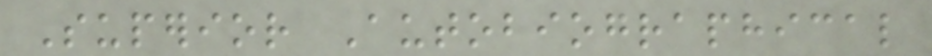Superior Autobiographical
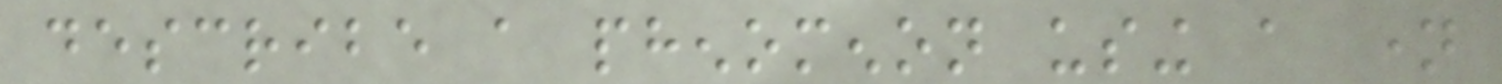describe a phenomenon using a name
